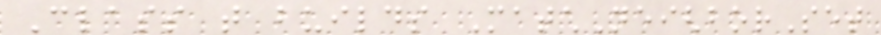Class that builds MatchNeighborSet
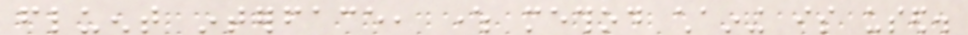fluent interface, where method chaining is used.
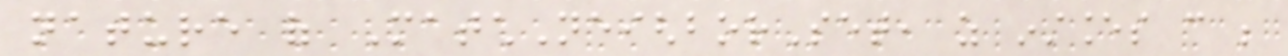nature of MatchNeighborSet, as instances can be
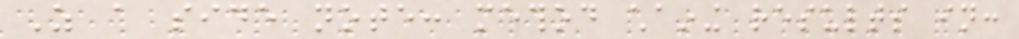As a side note: method chaining results in:
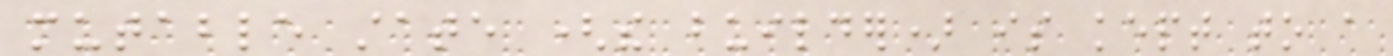mutable state (the builder) is kept to a
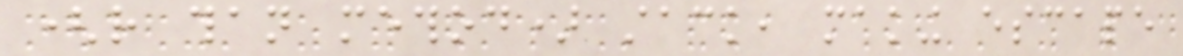(rather than method) stack, making escape
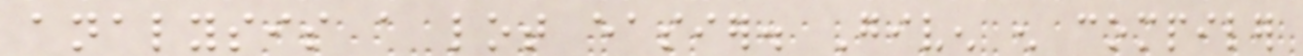analysis a lot easier. Given enough compiler
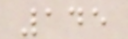145
